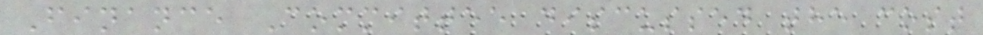Finance Committee discussed the cost
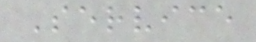Service
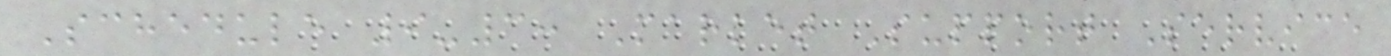Schedule 9-3: Market Support Service
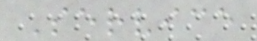Service
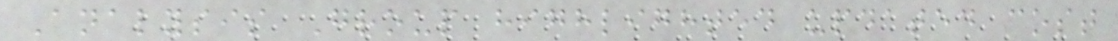Analysis Group highlighted updated cost
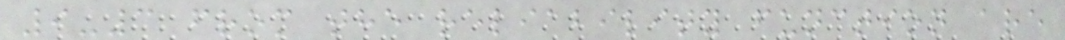9-3 from the reliability function are
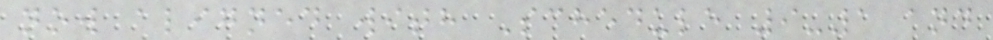now aligned with Schedule 9-1 and
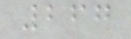267
